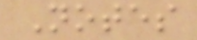Notes
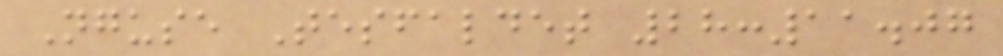Nguse Tesfaldet 28:11.07
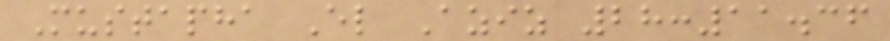Mustapha El Aziz 28:11.36
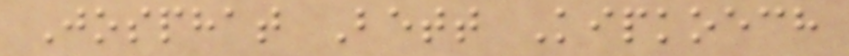Josphat Bett Kipkoech
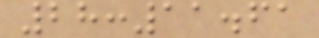28:11.61
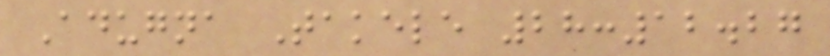Adugna Takele 28:12.27
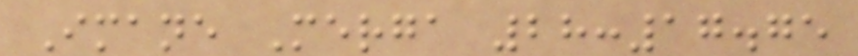Imane Merga 28:17.75
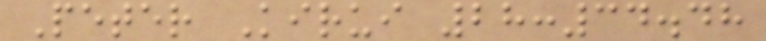Peter Kirui 28:34.48
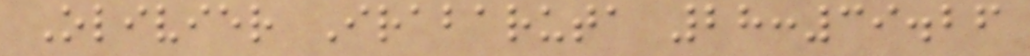Olivier Irabaruta 28:39.26
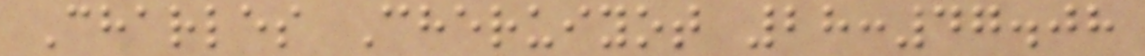Charles Cheruiyot 28:47.08
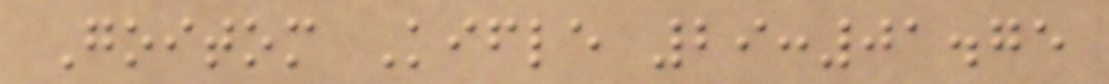Goitom Kifle 29:01.75
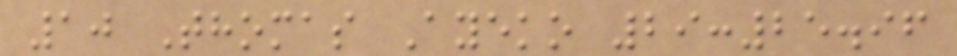10 Thomas Ayeko 29:25.96
